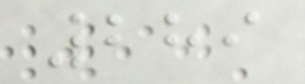289
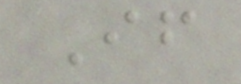If
